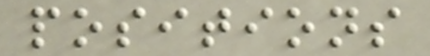positions
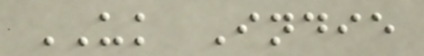UK Indie
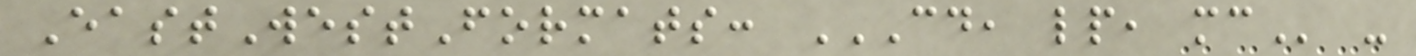EastWestFormats: CD, LP, MC -
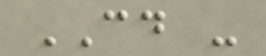CD -
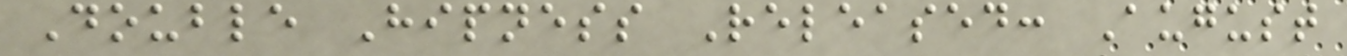Double Hipness Released: August
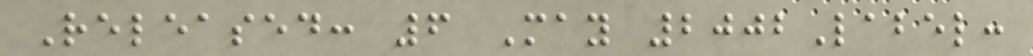Released: 6 May 2002Label:
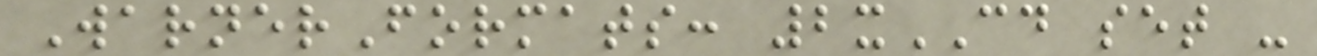WarnerFormats: 2xCD set -
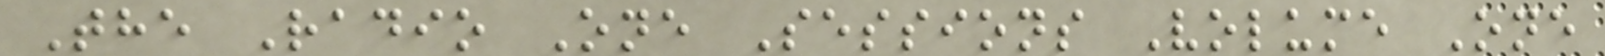The Radio One Sessions Volume One
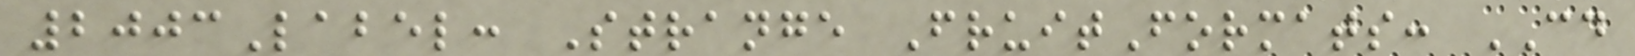2003Label: Strange FruitFormats: CD
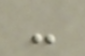-
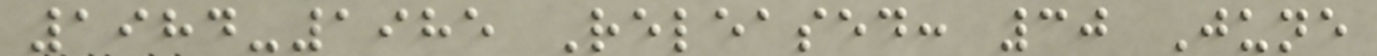1984-1985 Released: 30 June
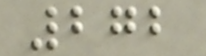272
